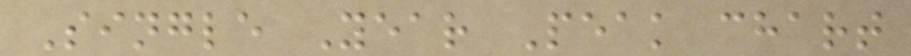Single Year Peak chart
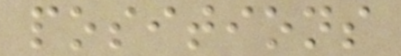positions
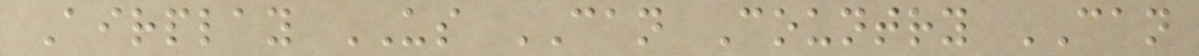Airplay US CAN Country CAN
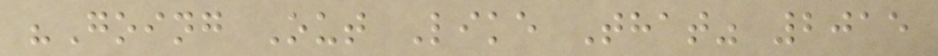"Going Out Like That" 2015
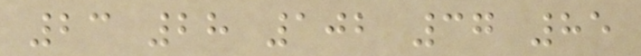23 28 102 37 85
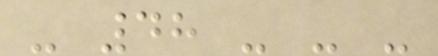- 48 - - -
